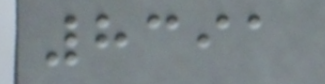8391
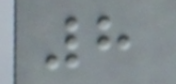8
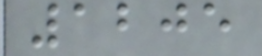1205
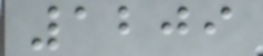1209
